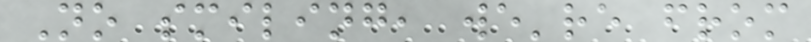No smiling, we're from
